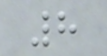8
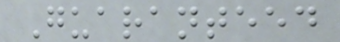Guaranteed
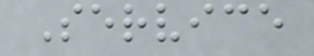Service
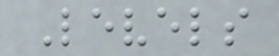Levels
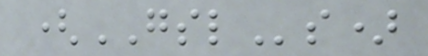(GSLs)
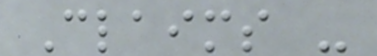Claims -
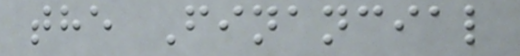the Financial
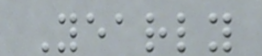Yearly
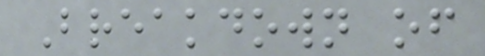Breakdown of
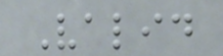Valid
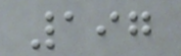197
